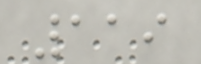119
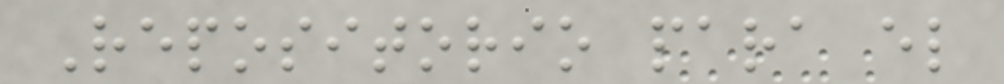Repositorio para el
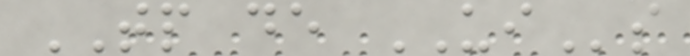TP de UIs
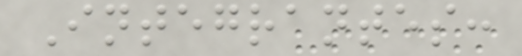Integrantes:
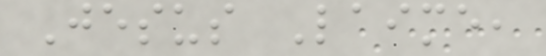Jesus Laime,
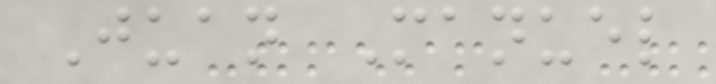Juan Manuel
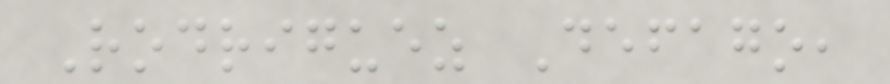Rodriguez Defago,
